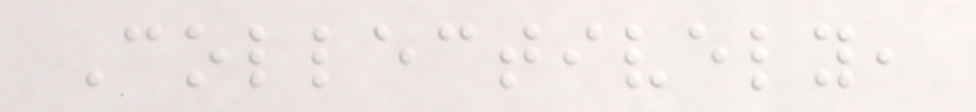Collectively,
